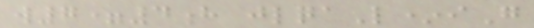w7=4h jlqaL*iG
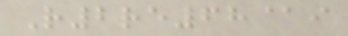R2re68@i
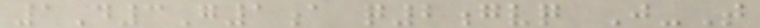1D3G1a q2gvq J-T
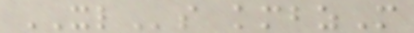XLs kmbzM
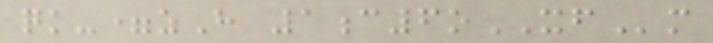qk-=zH 1c6oXFm
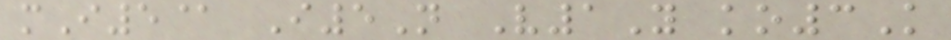mI5@ I5N V1Y ko3K
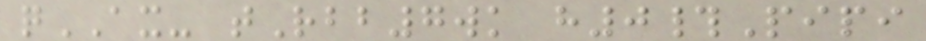qAX- tRbb7wk h0#Pipi
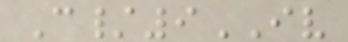C/9IV
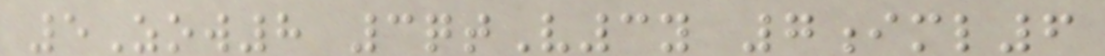5Zow8 3qtV3y 7iml6
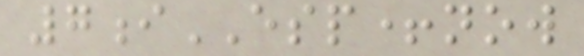7iESP+now
